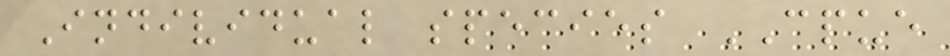Individual species CPUE
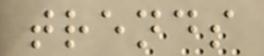trends
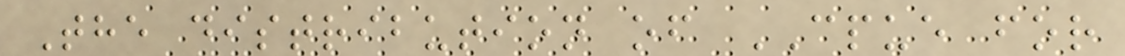The distribution of CPUE for
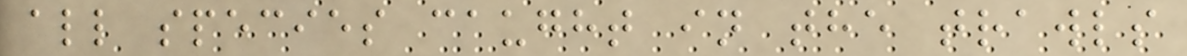all species caught in the trawls
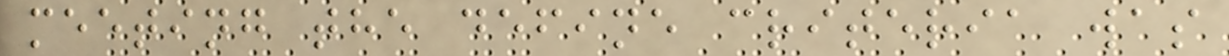meeting the define criteria was
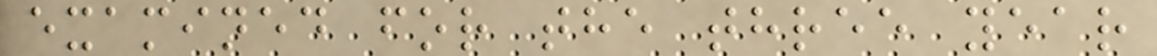examined for the three year
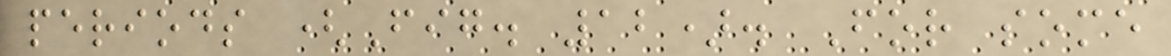periods (Fig. 12). For some
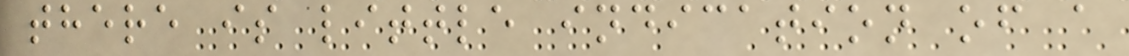there is little indication of a
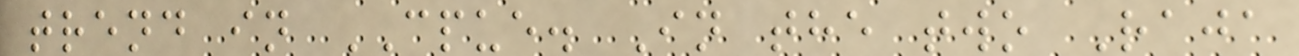trend in CPUE. In the two Raja
